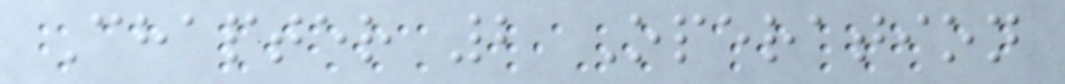Chapter 2 Operation
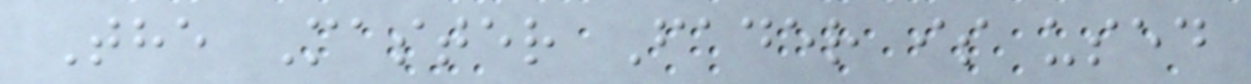The Master Fader is used
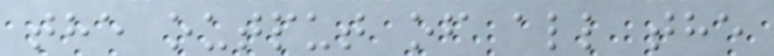the output of all the
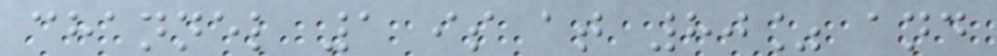channel 1 is at 80% and
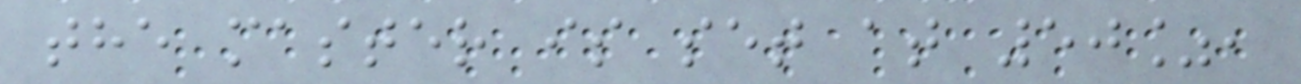the master is set at 50%,
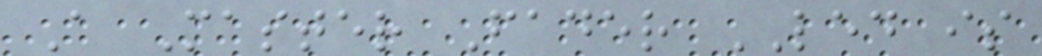A Master Fader LED is
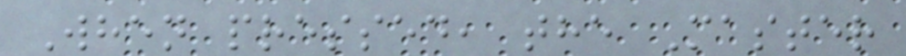When pressed, the Master
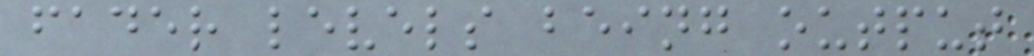fader levels being output
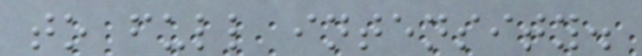to full intensity.
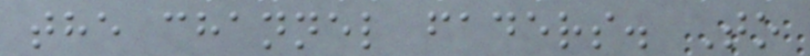the channel faders. To
